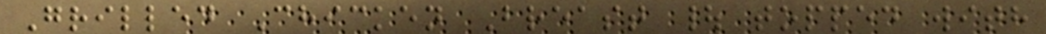Grilled Chicken Breast | topped with
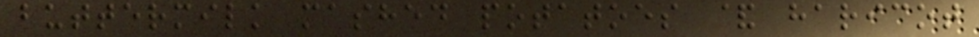buttermilk mashed potatoes & haricot
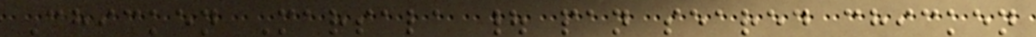Chicken Marsala | pan seared chicken
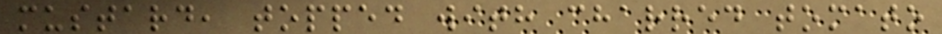mustard, topped with charred tomato
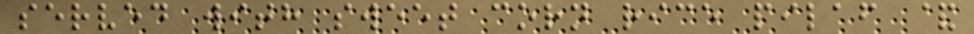served with sweet corn rice pilaf &
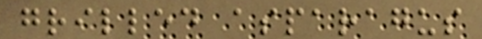grilled asparagus
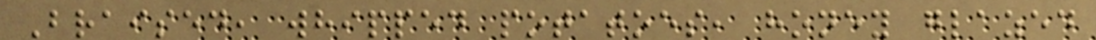Braised, whipped potatoes, honey glazed
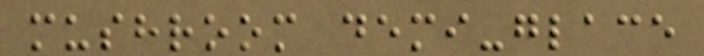mushroom demi-glace
